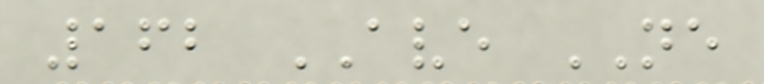162 AVE NE
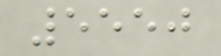5550
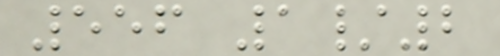556 1/2
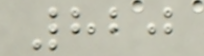820
